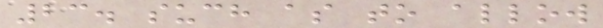23. such as to allow
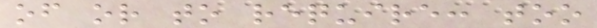of or to require: too
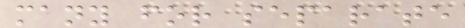many for separate
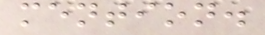mention.
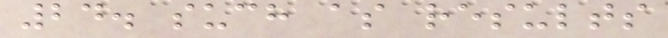24. such as results
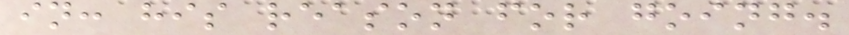in: his reason for going.
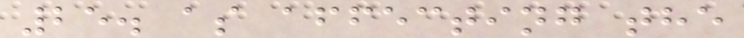25. as affecting the
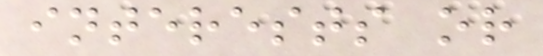interests or
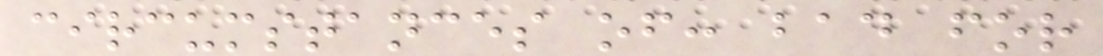circumstances of: bad for
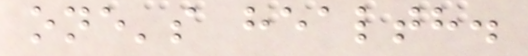one's health.
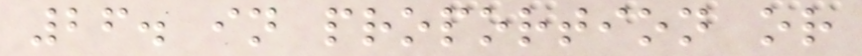26. in proportion or
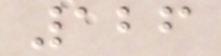126
